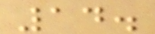14.
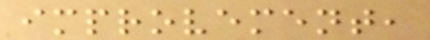improvement,
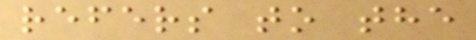refers to the
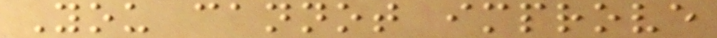You cannot improve
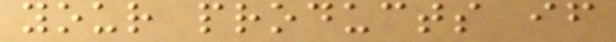your products if
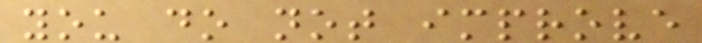you do not improve
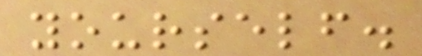yourself.
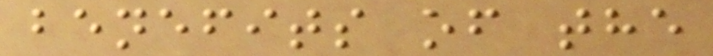benefits of the
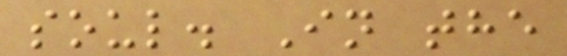soul. In the
